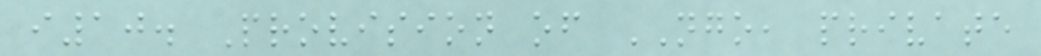i10. Provision of NGO, private
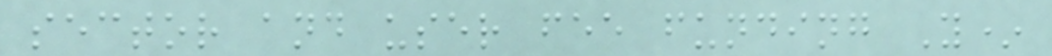sector and user fee funding Y*
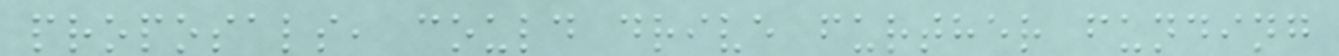proposals, could drive further funding
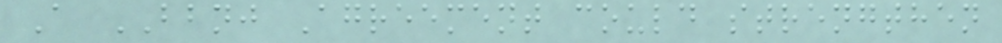A BBNJ Agreement could strengthen
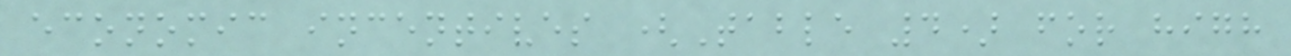economic incentives (Table 4) for high
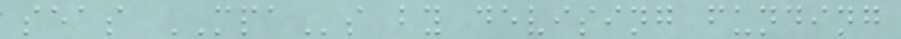seas MPAs by devising funding
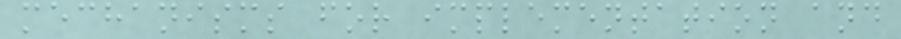mechanisms for implementation and
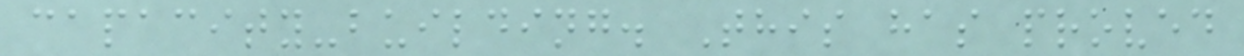capacity-building. This has proved
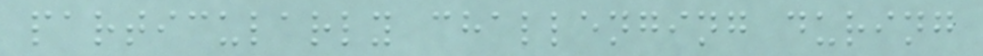particularly challenging during
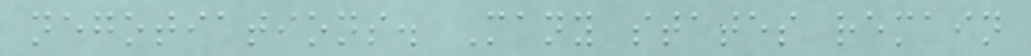negotiations. Many states remain
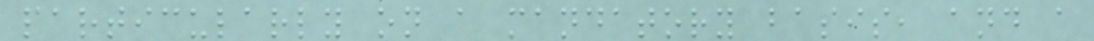particularly on a mandatory basis, and a
